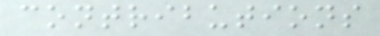contributions
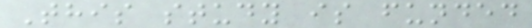This study is funded
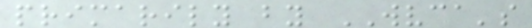primarily by WVCA's
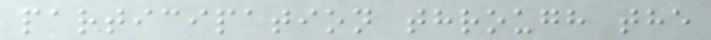participation through the
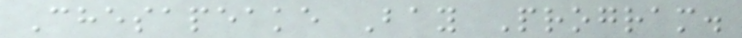Chesapeake Bay Program.
